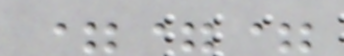===
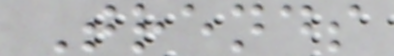Trends
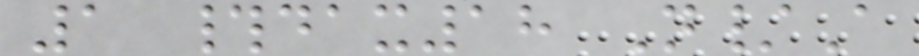1 #dax18 N/A
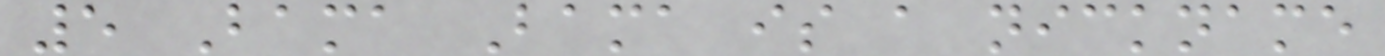5 Bama Bama is a nickname
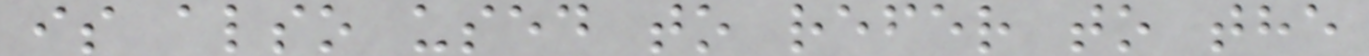is also used to refer to the
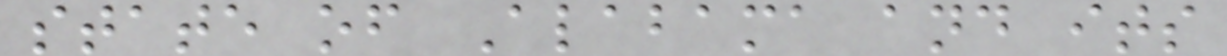state of Alabama and its
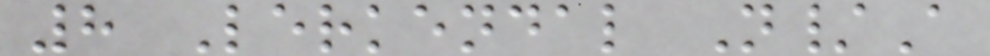8 Lerkendal N/A
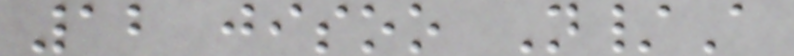12 jisoo N/A
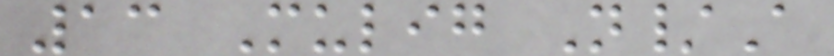13 Mulig N/A
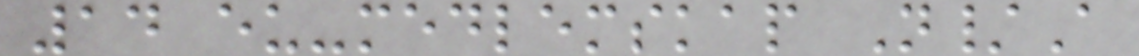14 eu-medlemskap N/A
